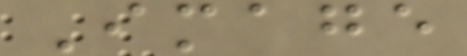Image
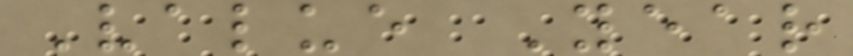Value Year
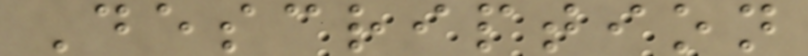Description
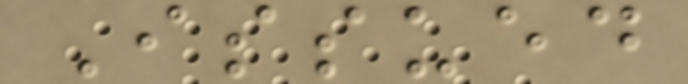Issued
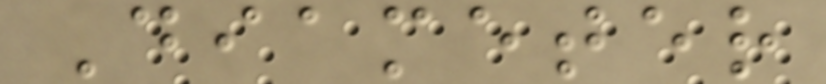Diameter
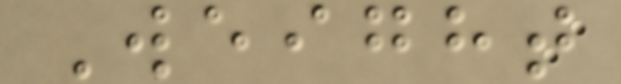Weight
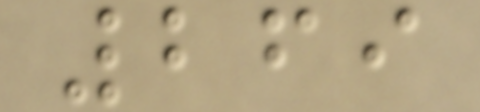269
